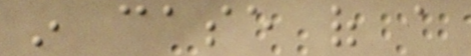in case of a
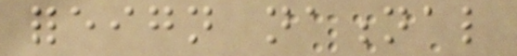foreign national
